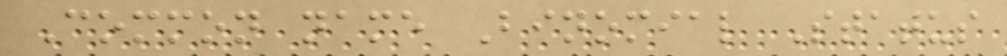Common name Binomial Status
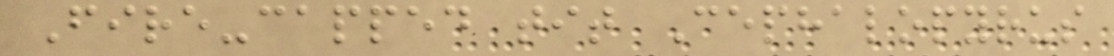Fire-capped tit Cephalopyrus
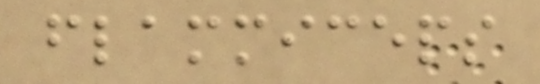flammiceps
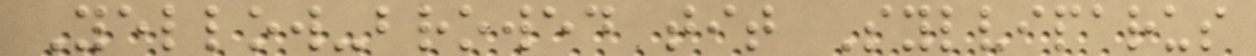Yellow-browed tit Sylviparus
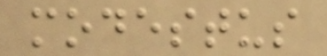modestus
